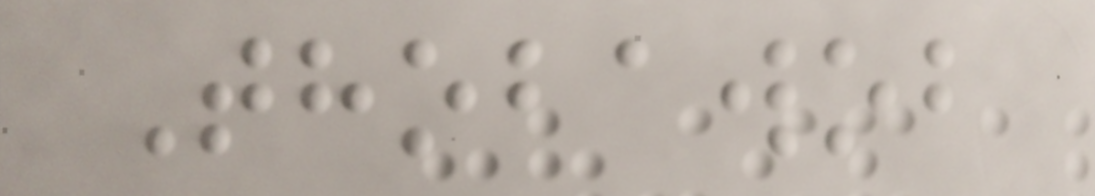Thobawob
